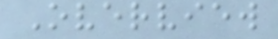Overview
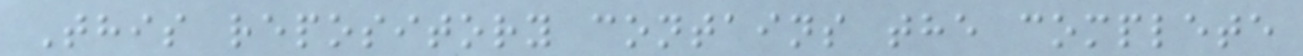This repository contains the complete
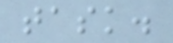task.
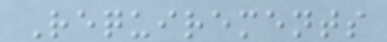Requirements
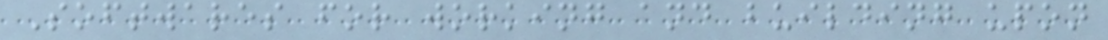Softwares for working and building upon
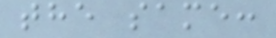the same:
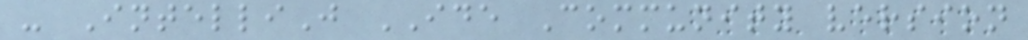- IntelliJ IDE Community version
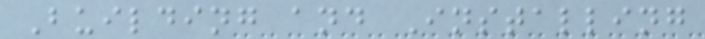Building and Installing
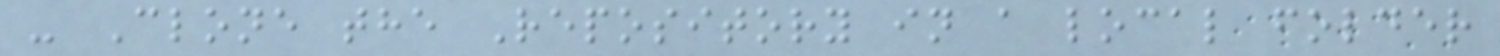- Clone the Repository in a local folder
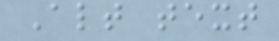Alt text
